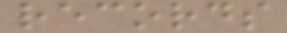records
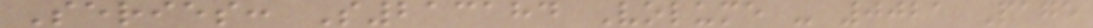Series: S213184 Volume - 0021 Page
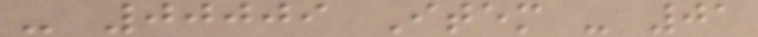- 00009 Item - 01
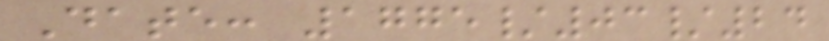Date: 1775/03/24
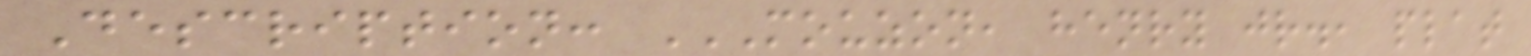Description: MOUZON, HENRY JR., PLAT
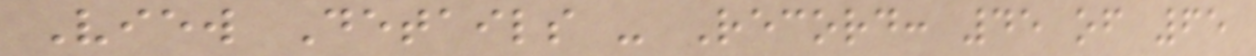View Details - Record: 45 of 65
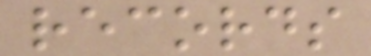records
